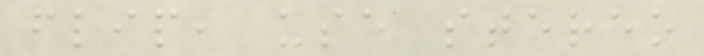flip, use stereo
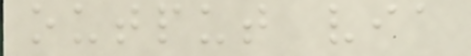output via
